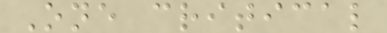One critical
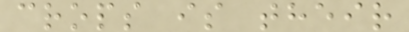crops is their
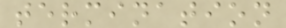termination
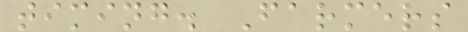timing. Farmers
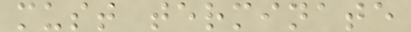must terminate
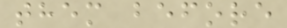them before
